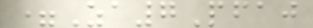=Za7Pfaj
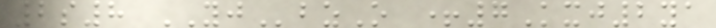2s8 YJbzO +7Kxj2ya
